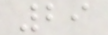29
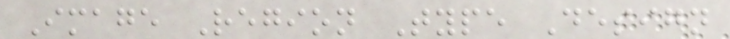Image Region Type Design
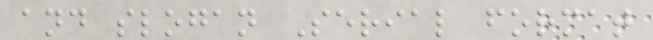and slogan Serial format
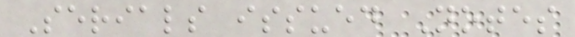Serials issued Notes
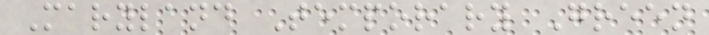Maryland Temporary Green
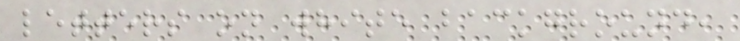letters on white background,
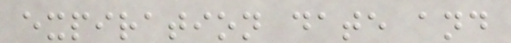expiration date and
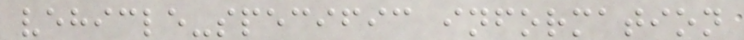vehicle-specific information
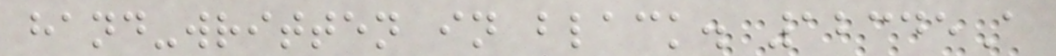hand-written in black. 12345A
